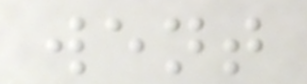went
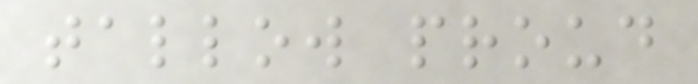tallow proud
